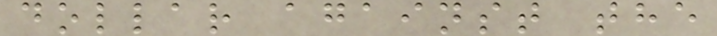dollar against the
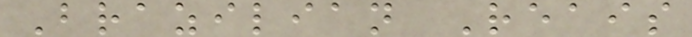Brazilian Reais
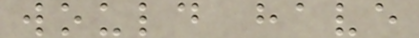would have
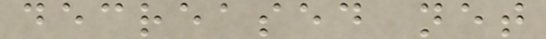decreased net
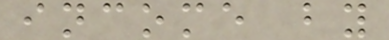income by
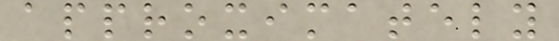approximately
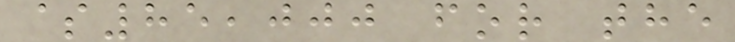$85,000 for the
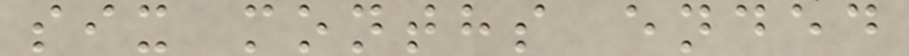six months ended
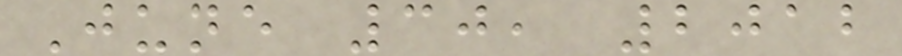June 30, 2012
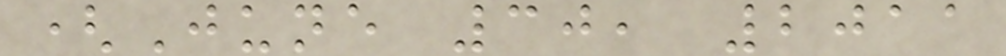(June 30, 2011
